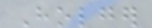Holger
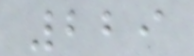229
